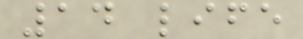14 life
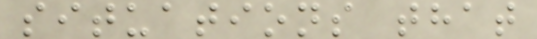situations that
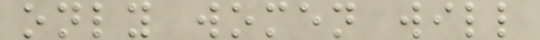only women will
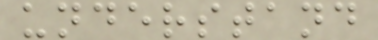understand
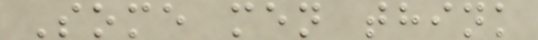Some men think
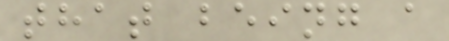that being a
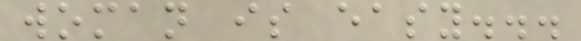woman is easy...
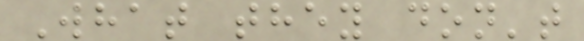What they don't
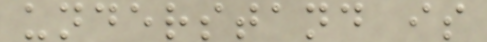understand is
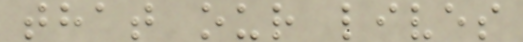that our lives
